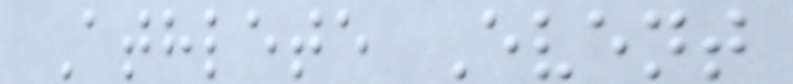Athlete Event
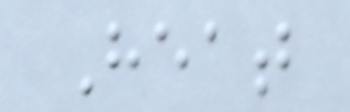Heat
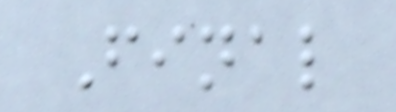Final
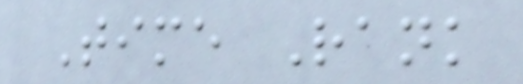Time Rank
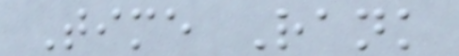Time Rank
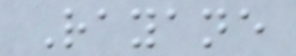Rayane
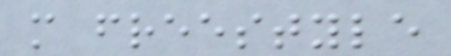m freestyle
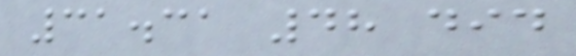31.31 48 did
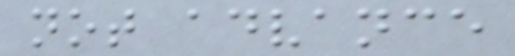not advance
